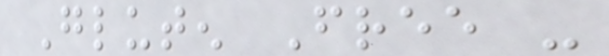Gluten Free -
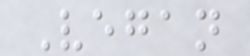Vegan
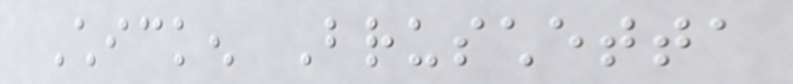Chicken Bruschetta
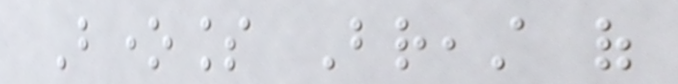Boneless Breast of
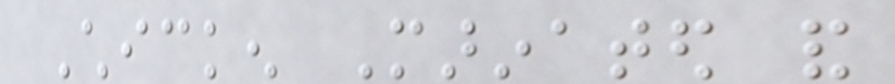Chicken Marinated and
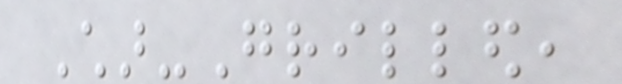Char-Grilled,
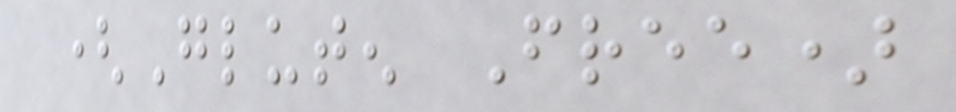(Gluten Free)
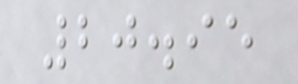20.95
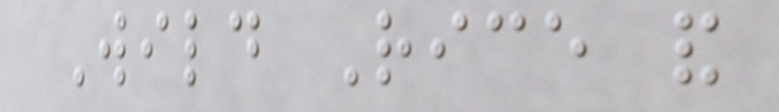Wild Rice and
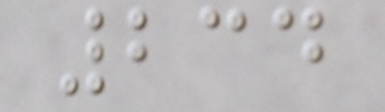234
